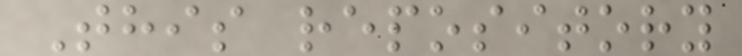This repository
